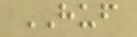HUF
